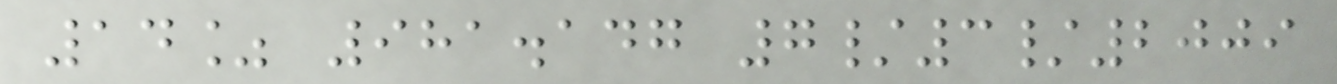14% 981.147 7/3/2009
